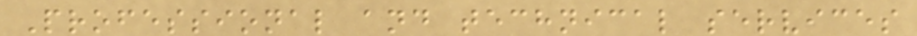Professional and technical services
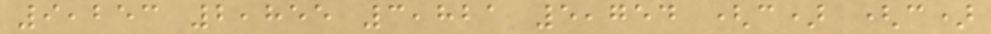9,253 2,855 3,821 5,754 (c) (c)
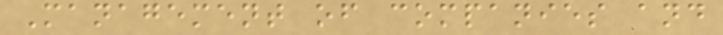Management of companies and
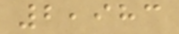2,983
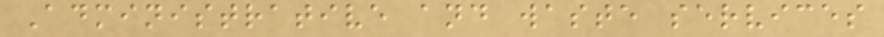Administrative and waste services
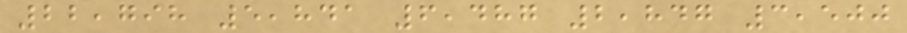22,798 5,841 6,487 2,847 3,500
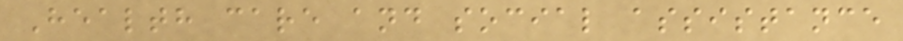Health care and social assistance
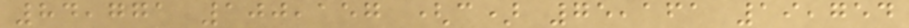84,771 100,157 (c) 75,161 19,754
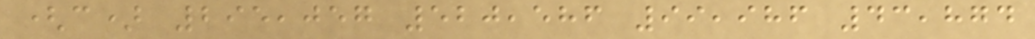(c) 295,057 520,586 99,986 43,874
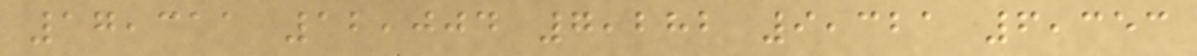17,311 12,004 7,282 9,321 6,353
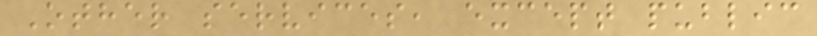Other services, except public
